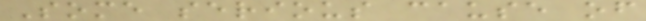Some serious cause of
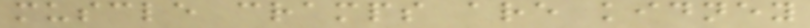muscle cramps are kidney
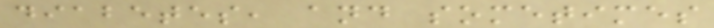diabetes, and sometimes
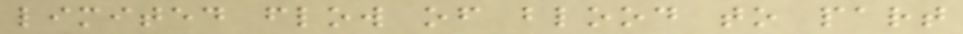limited flow of blood to part
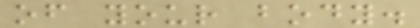of your body.
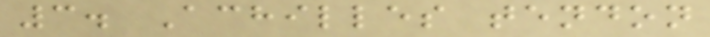3. Achilles tendon
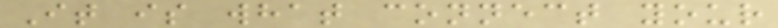It is what connect your
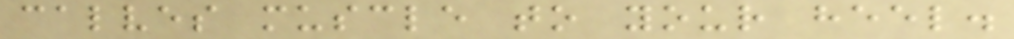calves muscle to your heel.
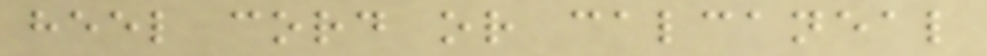heel cord or calcaneal
